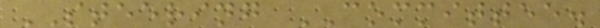STEERING COMMITTEE.
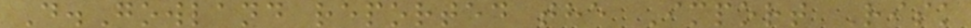D.Gowland reported the Import Risk
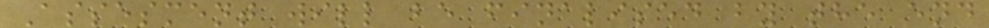Assesment will be finalised by the end
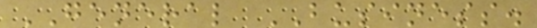GENERAL BUSINESS.
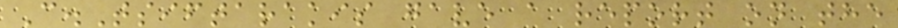C.Tsiftarakis gave a report on the
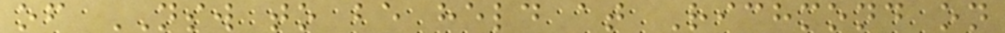of NSW to be held at Richmond on
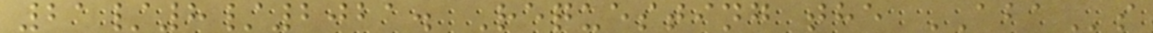21/8/2021. Requesting the ABAs
